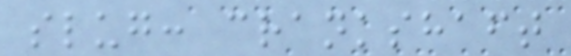slug: crankshaft
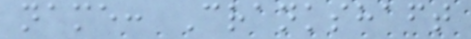name: Crankshaft
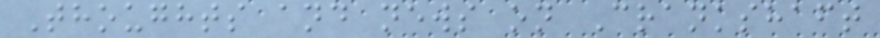Thoughts and news on Crankshaft
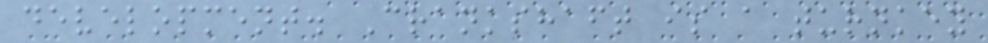development. Crankshaft is a turnkey
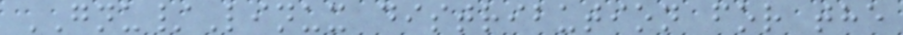GNU/Linux distribution for the
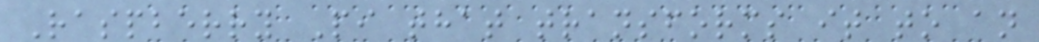Raspberry Pi that transforms it to an
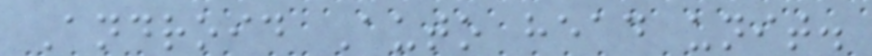Android Auto head unit.
